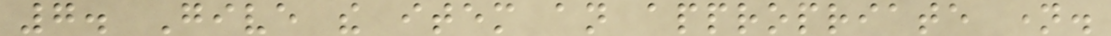7. Give the item an appropriate name.
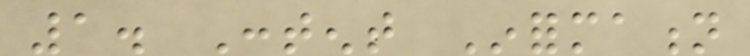1. Content Information
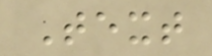Text
